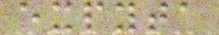expyta
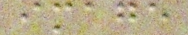image
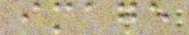image
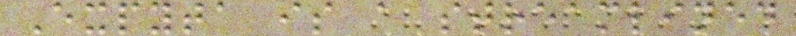Expyta is a streamlined
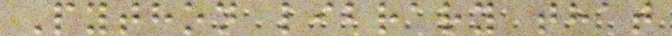Python library that
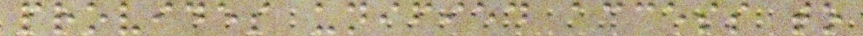provides unified access to
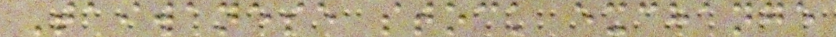Taiwanese stock exchange
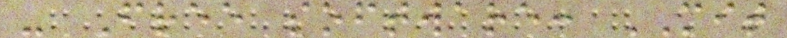- Free software: MIT
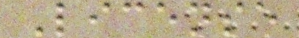License
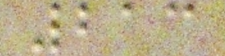213
